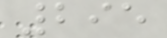295
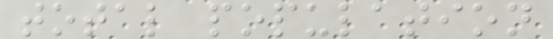total population
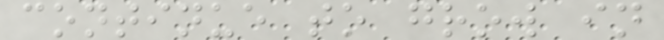continue to grow in
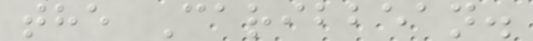the Caribbean.
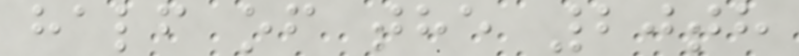half of the 20th
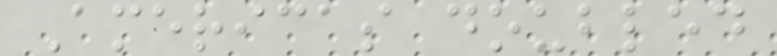Americas doubled
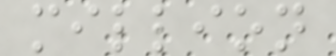million
